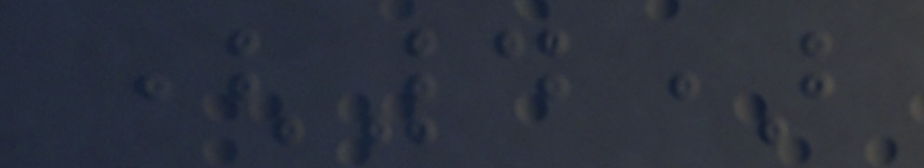(4)
